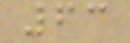63
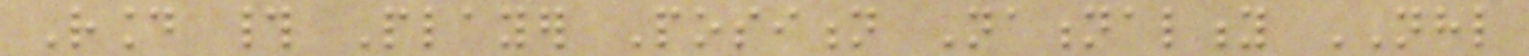Round # Player Position Nationality NHL
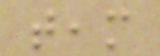team
